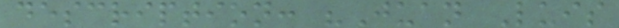description: "Juan Luis
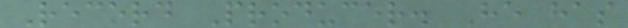Record Producer. He has
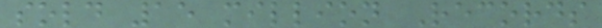sold 15 million Records
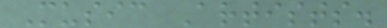Music Artists.
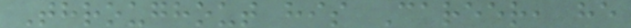Throughout his Career, he
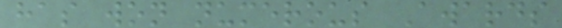has won numerous Awards
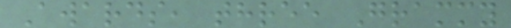Awards, three Grammy
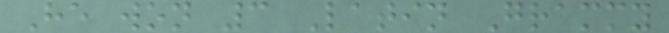He won 3 Latin Grammy
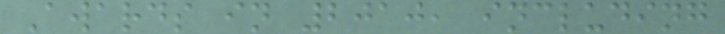Awards in 2010, including
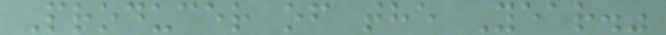Producer of the Year."
